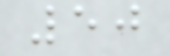50
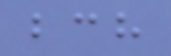bch
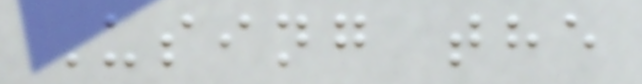Using the
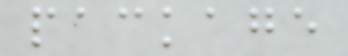package
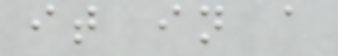it in a
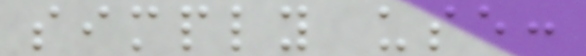simply use:
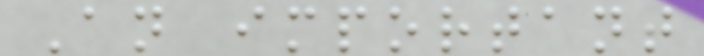An important
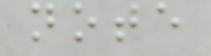note
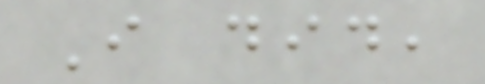I did,
